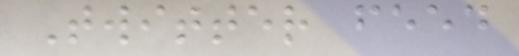Twitter feed
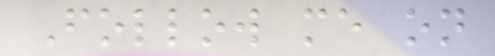Follow me on
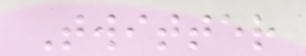Twitter
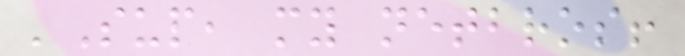'Sup, my netbros!
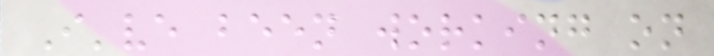I've been working on
